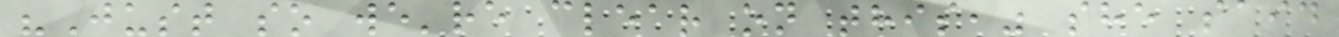"Just so we're clear on this," she said
